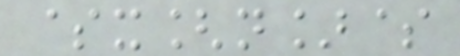$x[n]$
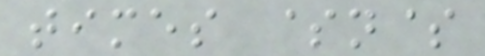times $n$
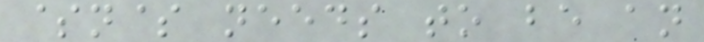$n$ needs to be an
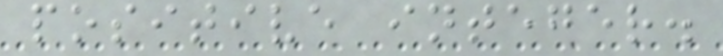positive integer.
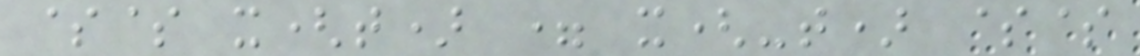$$ x(t) = x(-t) $$
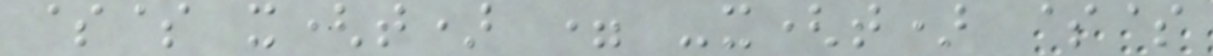$$ x(t) = -x(t) $$
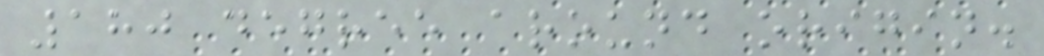180 degree around origin.
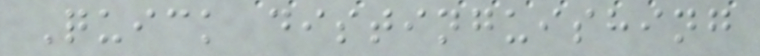Quick distinguishing
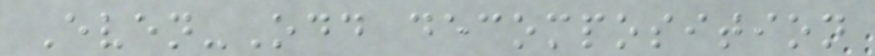Even-Odd decomposition
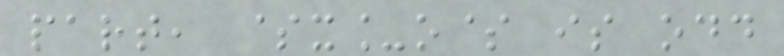part, $x_o$ is odd
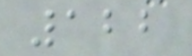122
